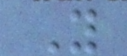Y
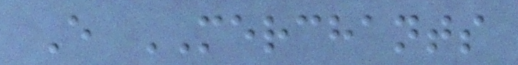E MERCHANTS
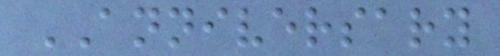ANNIVERSARY
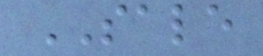SALE
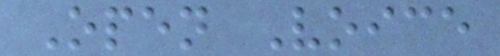Open Voice
